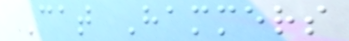Cat Hammers
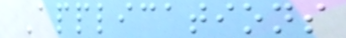Applications
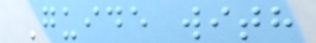Guide with
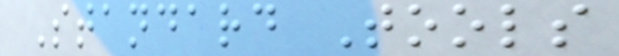Standard Tools
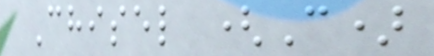Chisel (C)
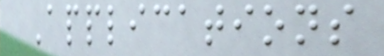Applications
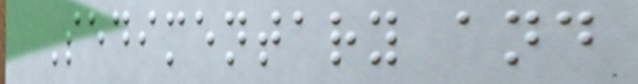Sedimentary and
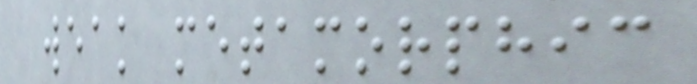weak metamorphic
